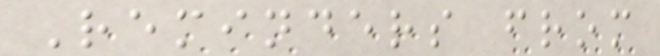Reminders from
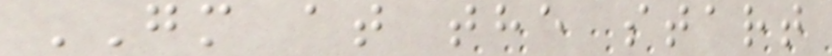GM at the start
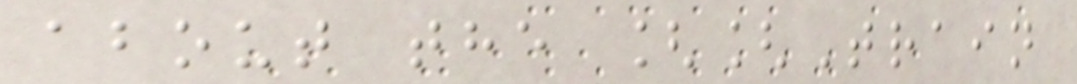about the [[Train
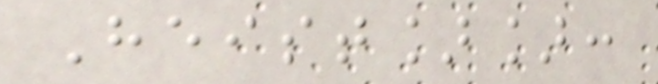Heist]]:
